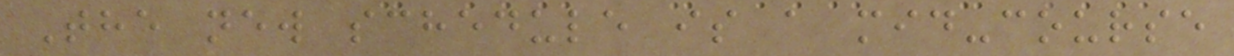The new schedule is a mid-course
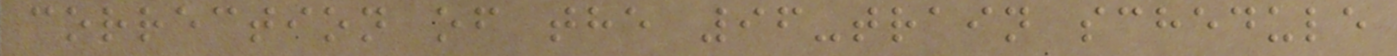correction of the 96-train schedule
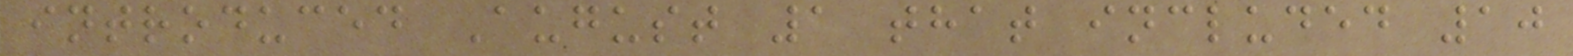introduced August 1 that included 10
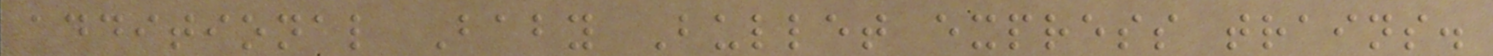additional Baby Bullet express trains.
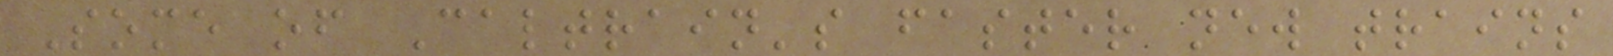Some of Caltrain's faster new trains
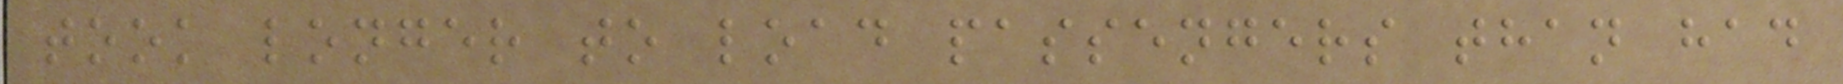took longer to load passengers than had
